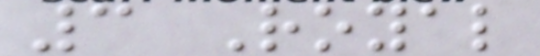3 Royal
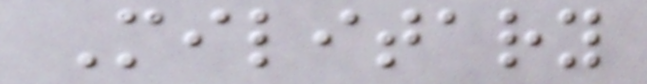Military
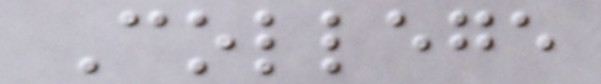College
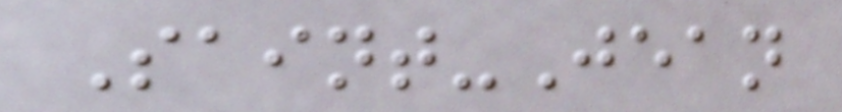Saint-Jean
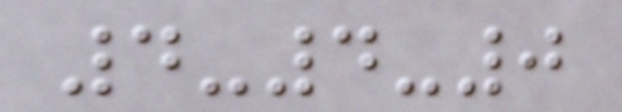4-4-0
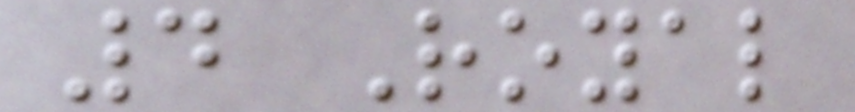4 Royal
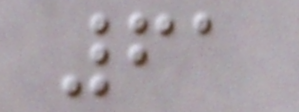61
